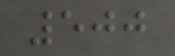500
